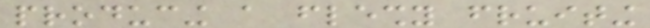producing a fleshy fruiting
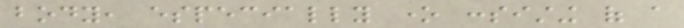body, especially one consisting of a
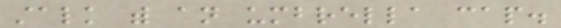stalk with an umbrella cap.
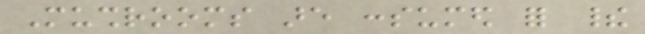Mushrooms are consumed for their
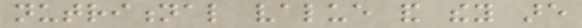nutritional value and they are
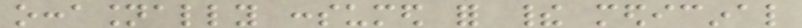occasionally consumed for their medicinal
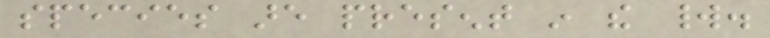species are present in the world.
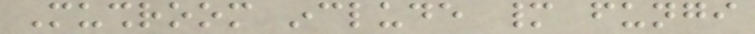Mushroom include many fungi
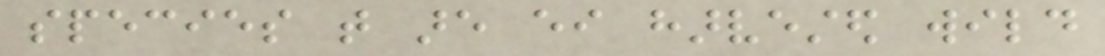species that are either harvested wild
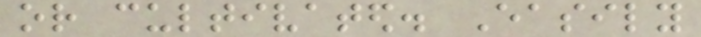or cultivated. Easily
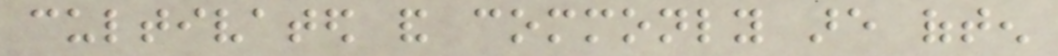cultivated and commonly are often
